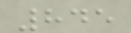845
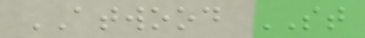ATWOOD ST
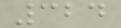324
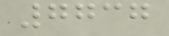7737
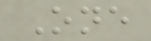One
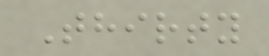Thirty
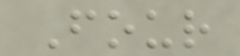Four
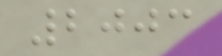2003
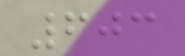603
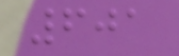601
